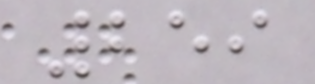259
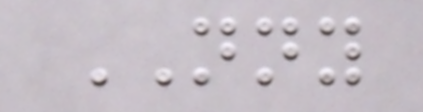NNY
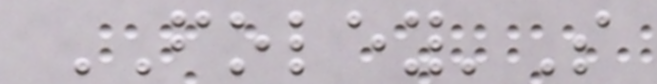FOLEY'S
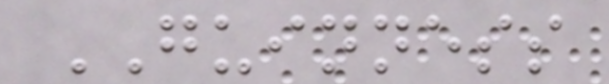GUINNESS
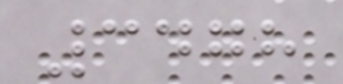3478
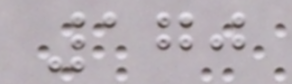170
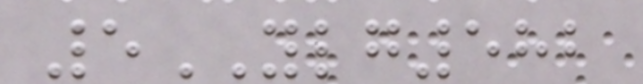5YLG582
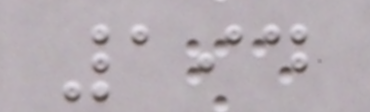194
